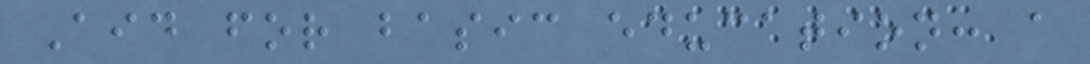Aid for basic education: a
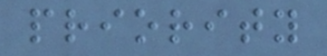priority
